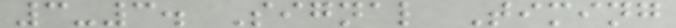3-3. Signal Timing
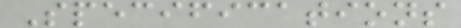Specifications
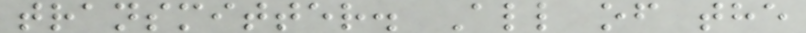transmitter. All of the
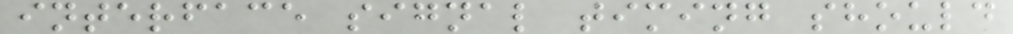interface signal timing should
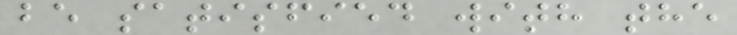be satisfied with the
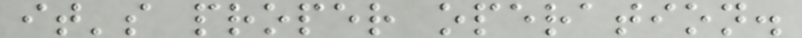it's proper operation.
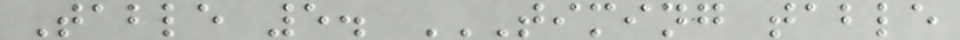Table 5. TIMING TABLE
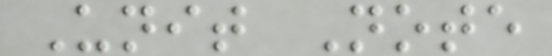Unit Note
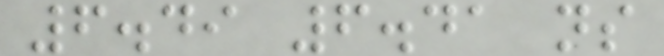6.49 6.41 ns
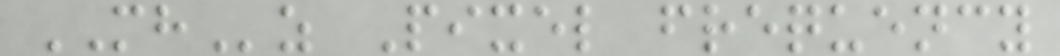MHz Pixel frequency
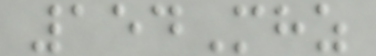154Mhz
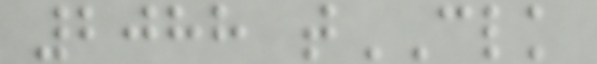2088 tCLK
